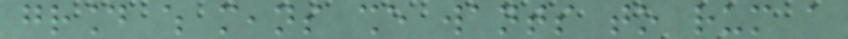ground which means she wants to rum a
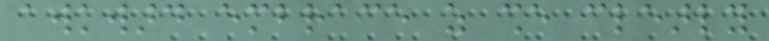awkward embrace as she clearly
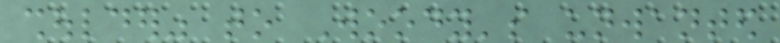shoulder" to Woody's unwanted
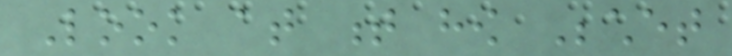Look at t how Bechet
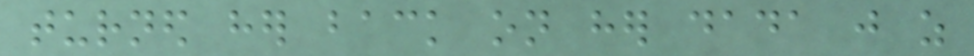turned her back on her dada just as
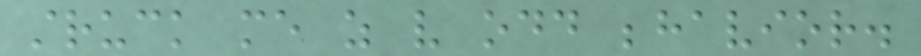struck me as very odd behavior.
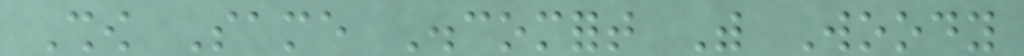Show Same Discomfort With Woody
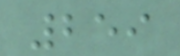259
